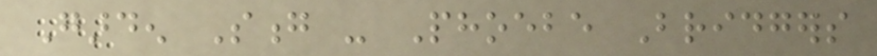Garden Song - Phoebe Bridgers
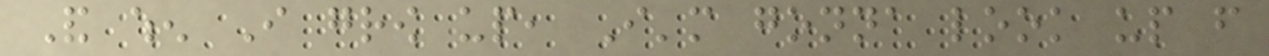And when I grow up, I'm gonna look up from
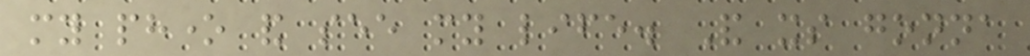my phone and see my life. And its gonna
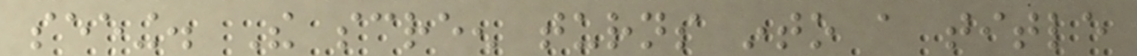seeing. The screen turns into a title
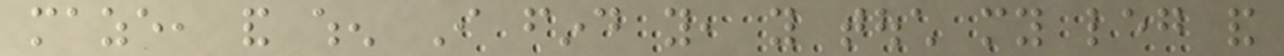maze, and when I find you, you touch my leg and
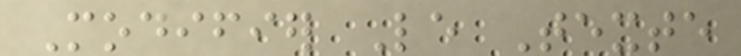Modifier Le Texte
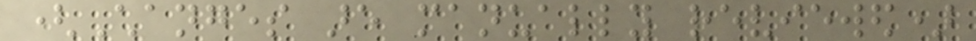(Changes are manually reviewed)
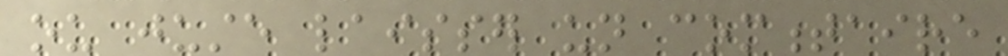ou juste laisser un commentaire
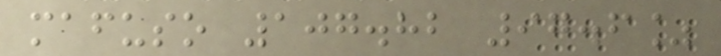mafuso 107.82 97.6%
